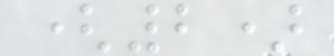(2)
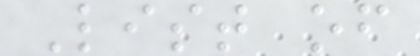List of
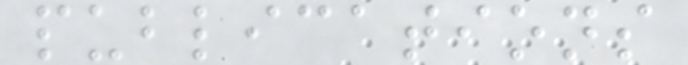publications
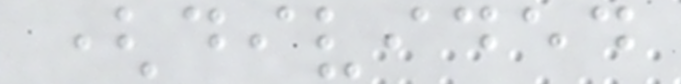(divided
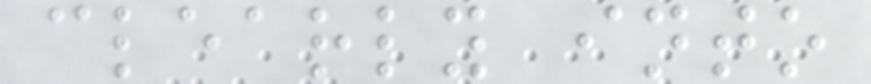clearly into
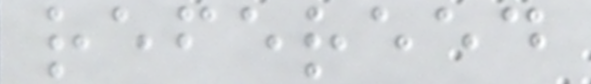refereed
